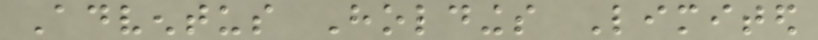Adventus Holdings Limited
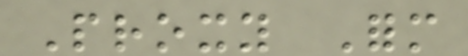Proxy Form
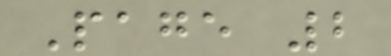Page 2
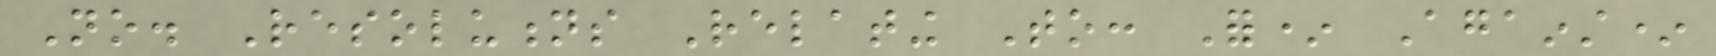No. Resolutions Relating To: For* Against*
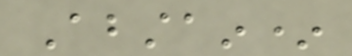Abstain*
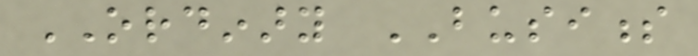ORDINARY BUSINESS
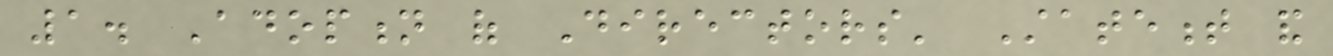1. Adoption of Directors' Statement and
